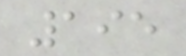195
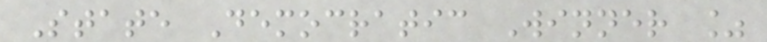State Democratic Winner %
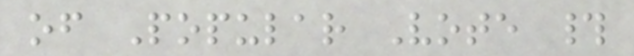of Popular Vote #
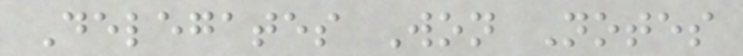Delegates Won Notes
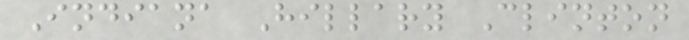Indiana Hillary Clinton
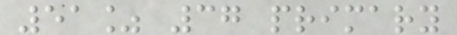51% 37 primary
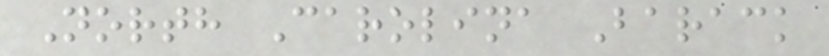North Carolina Barack
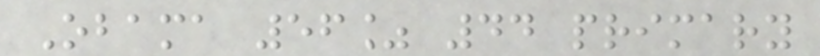Obama 56% 44 primary
